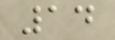14
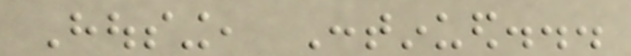Housing, Continued...
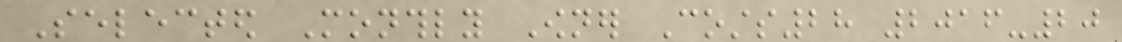Selected Monthly Owner Costs28 2016-20
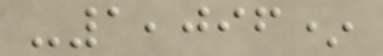-1,096*
